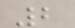2
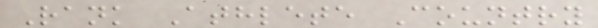Rank Athlete Country
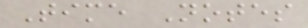Time Notes
